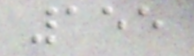155
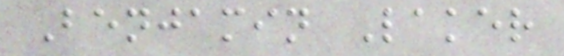Benjamin Laker
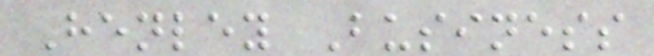Henley Business
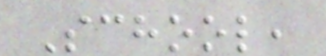School,
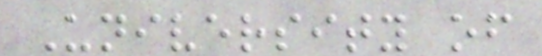University of
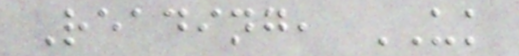Reading, UK
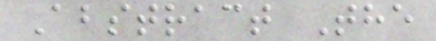Abstract The
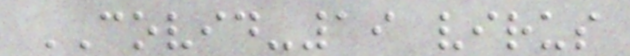COVID-19 virus
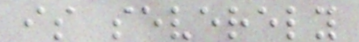is severely
